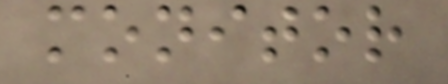monitor
